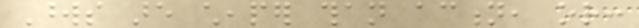Words are cheaper than action, or:
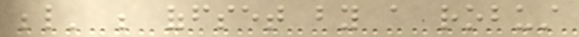below' be offset by a robust
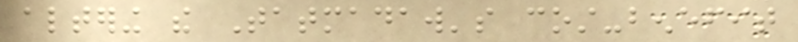altering the Tatmadaw's cost-benefit
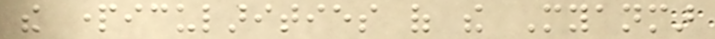the particularities of the Myanmar
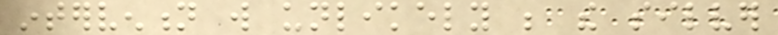intervention will unlikely be the silver
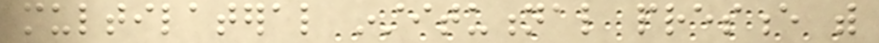multilateral institutional presence with
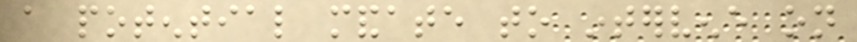a potential mandate to intervene on
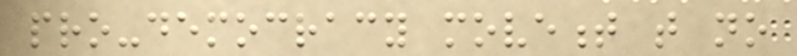pro-democracy movement that no
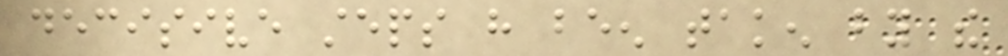decisive steps have been taken by the
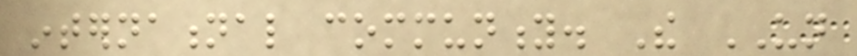international community. The UN
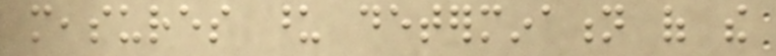measures upon determination of the
